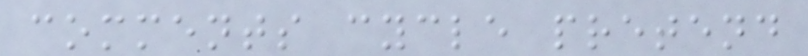comments cycle pretend
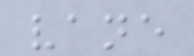vane
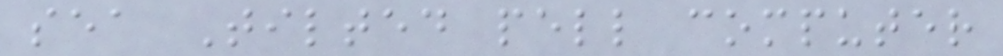sea Tilted pell computer
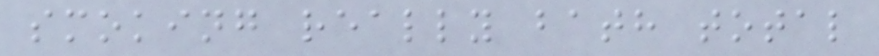smoking really bath total
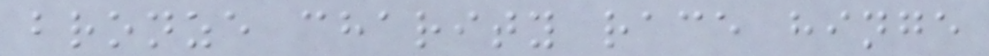bronze charity race hinge
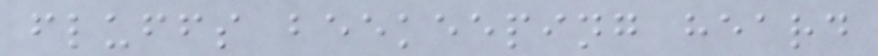fluffs beekeeping heard
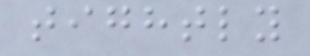tightly
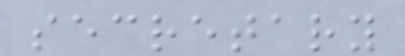secretary
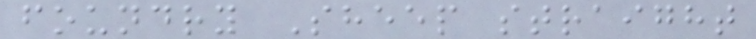foundry Sheep straight
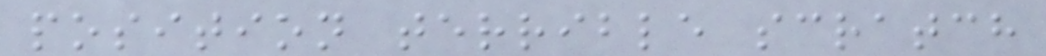position terrible scratch
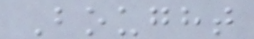Bought
